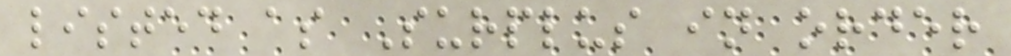listed as Surplus in order
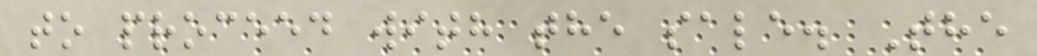to proceed with the sale. The
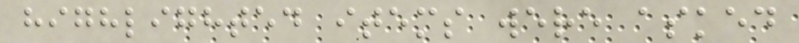highlighted items were asked
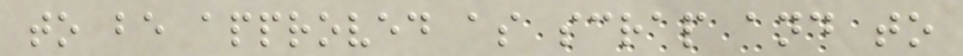to be approved as scrap and to
